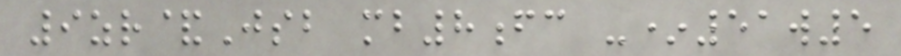9zr&Jsb mb8fc -*51w5
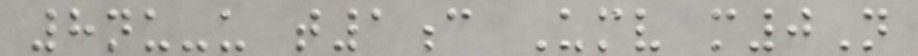8nu-u t1c Umv m0N
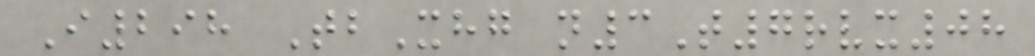I298 TbXhg n3T7rvx08
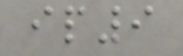ip9
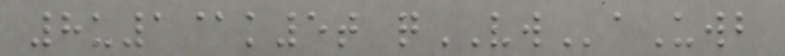8u1@k5t qVWaUwb
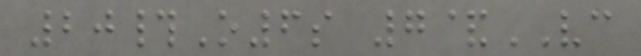20#O6s 7&VC
